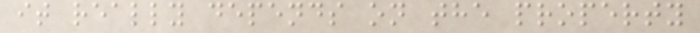it really depends on the property
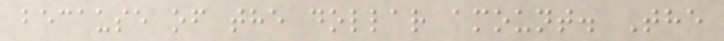because of the dollar amount. The
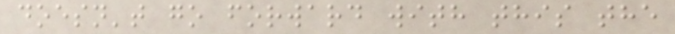doesn't go forward with this the
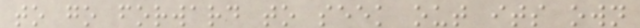to go forward to seek out its own
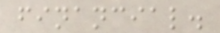financial.
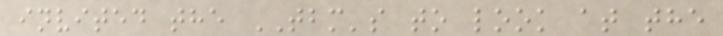invited the TBM's to look at the
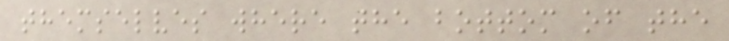themselves where the bottom of the
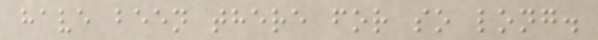have been there for so long.
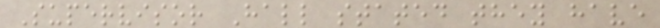Supervisor Hall stated they have
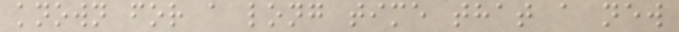known for a long time that a new
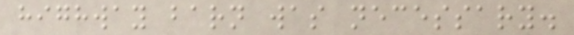highway barn was necessary.
